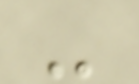-
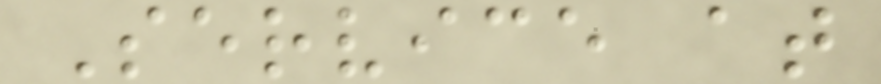Service at
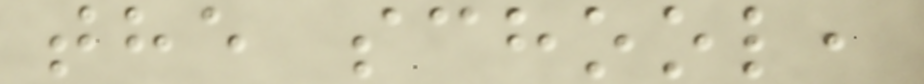the school,
